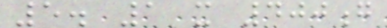5. 1 x 400g
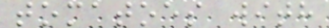tomatoes with
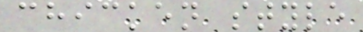chicken style
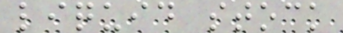liquid stock
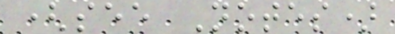(see Notes)
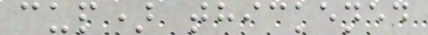cup) thickened
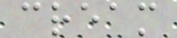cream
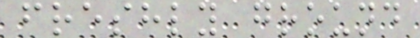freshly ground
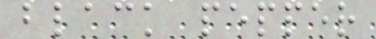black pepper
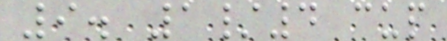9. 1/4 cup
